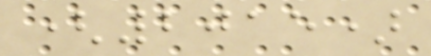(2015)
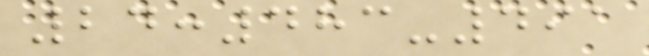24:483-491
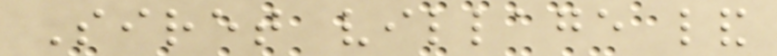Siret village land
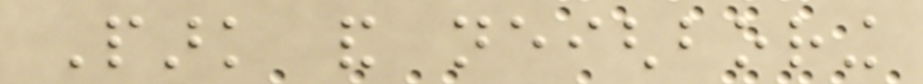Park and neighboring
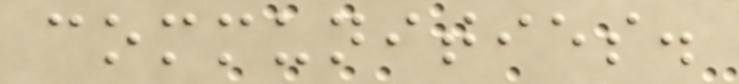communities.
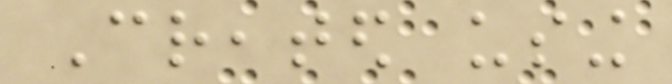Created using
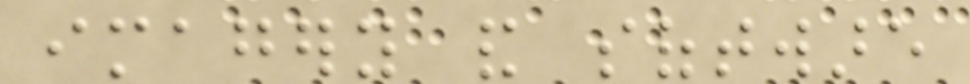imagery and software
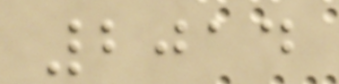2014
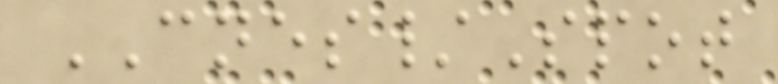CNES/Spot
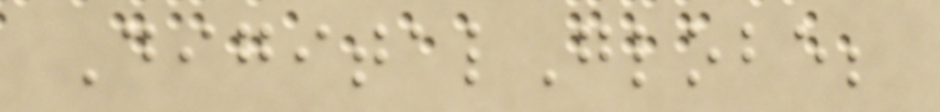DigitalGlobe;
